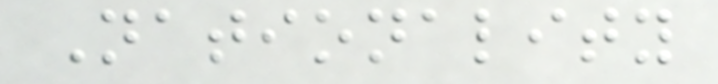Nationality
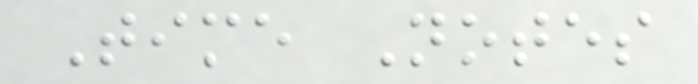Time Notes
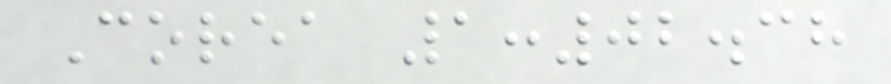Corea 1:02.38
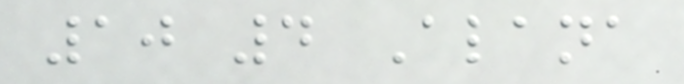10 4 Alana
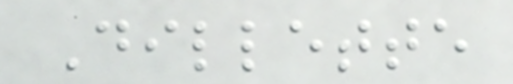Dillette
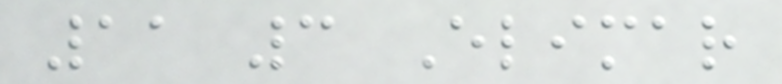11 3 Elimar
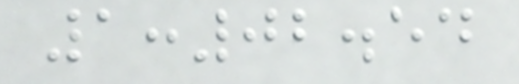1:02.54
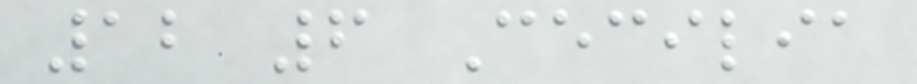12 6 Cecilia
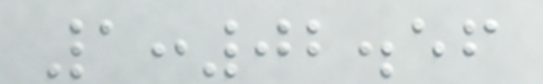1:02.56
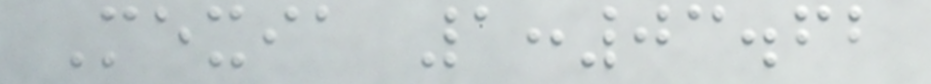Mexia 1:03.62
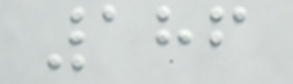186
